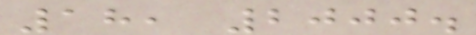18, 2000.
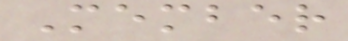Member
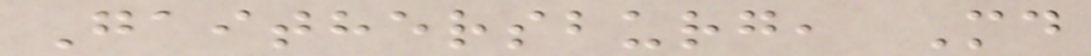Gaithersburg, Md
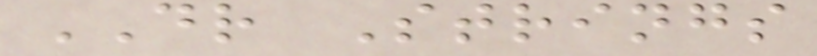DR Strings
